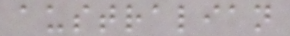australian
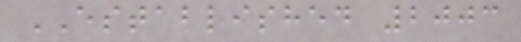ESTABLISHED 2003
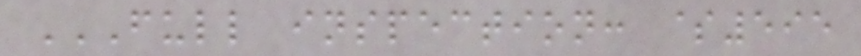FULL INSPECTION: $595
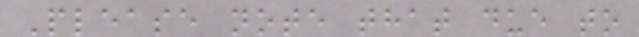Please note that due to
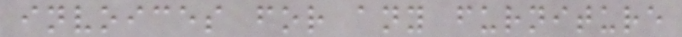invoices for any furniture
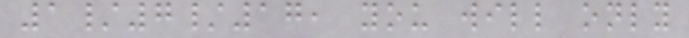1/7/17, you will only
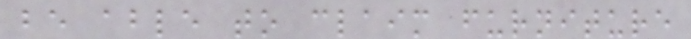be able to claim furniture
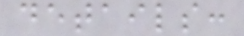details:
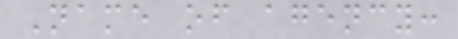Name of agency:
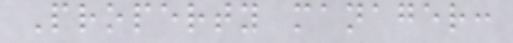Property manager:
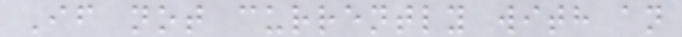If not currently with an
